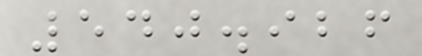540.926
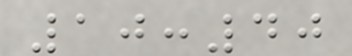10:40
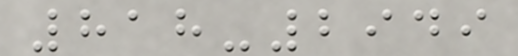818-2949
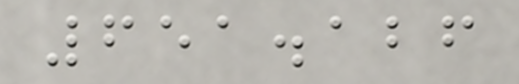651.126
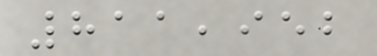811,952
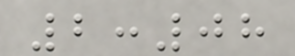2:08
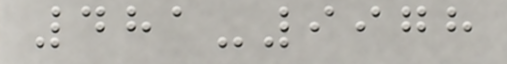481-9978
